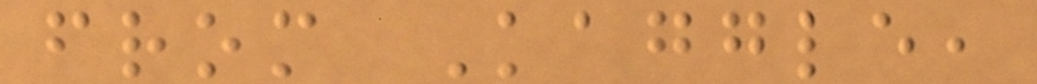from Kaggle,
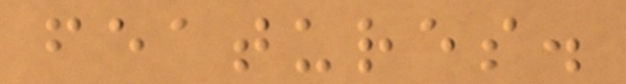features.
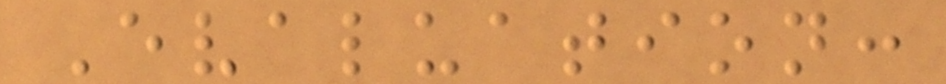Evaluation:
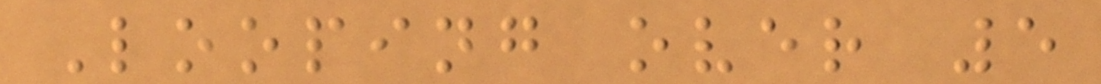Looping over 5
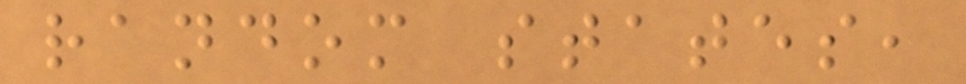random states,
